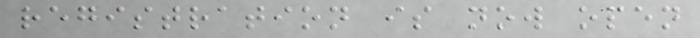registration is now open
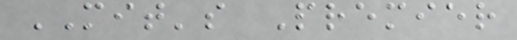MIT's Premier
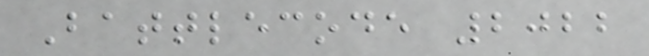Battlecode 2022
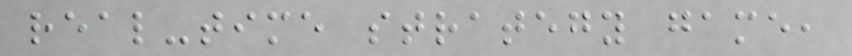real-time strategy game,
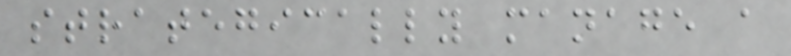strategically manage a
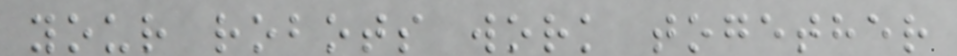your robots work together
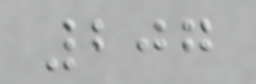207
